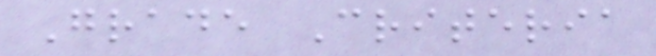Grade Criteria
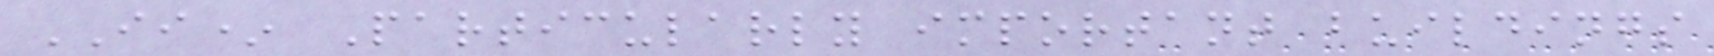II* Particularly important buildings
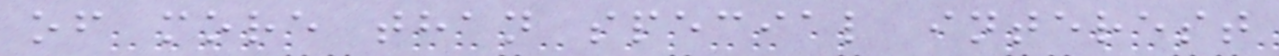of more than special interest
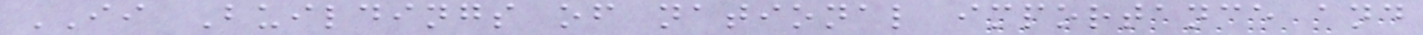II Buildings of national importance and
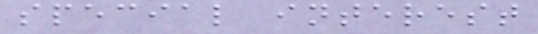special interest
